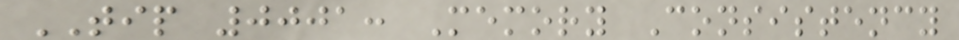TIP 0001: Memory Consistency
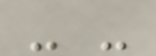- -
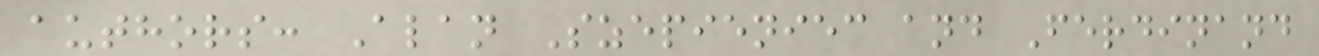authors: Alan Szepieniec and Ferdinand
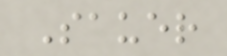Sauer
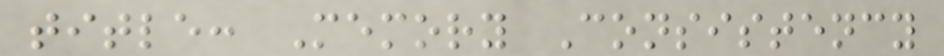title: Memory Consistency
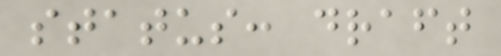status: draft
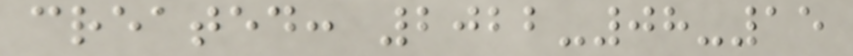created: 2022-08-15
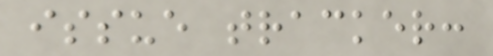issue tracker:
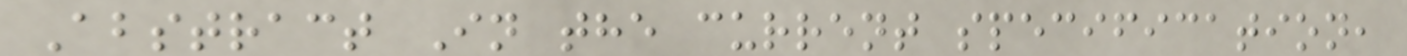Abstract In the current specification,
